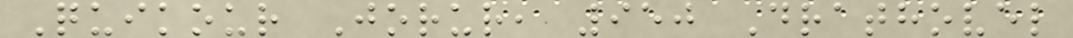Quikour Jorur, 950 Drathovel
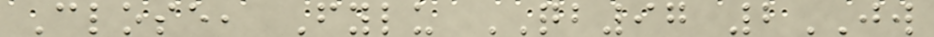Close, Fylu QB97 2JW
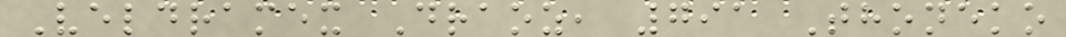Veldramex Draoz, 791 Thoneko
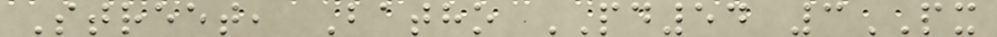Street, Batho PD54 3PX
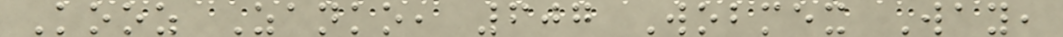Kooz Zanko, 607 Wobmex Way,
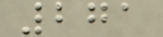271
